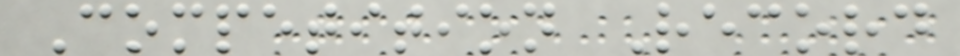Competition Record
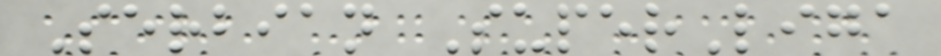Serbian SuperLiga
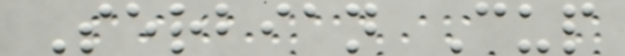Serbian Cup
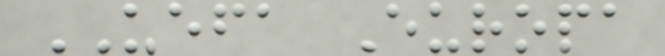UEFA Europa
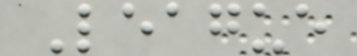League
